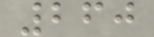260
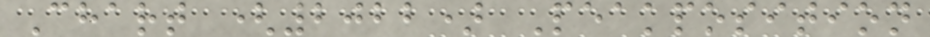Chart (2022) Peakposition
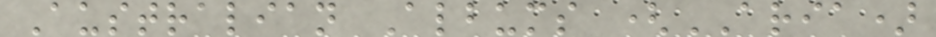Australian Albums (ARIA)
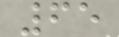65
